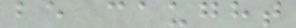be caught
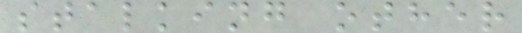stalking other
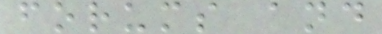forums and
